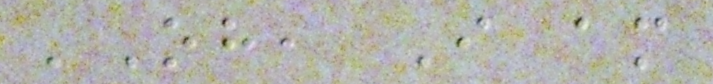'Oh, I am
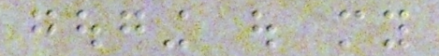gouging out my
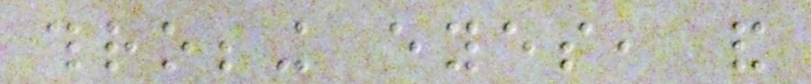throbbing eyes, and
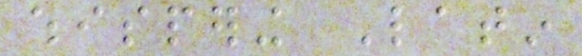whispering Latin
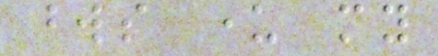words under my
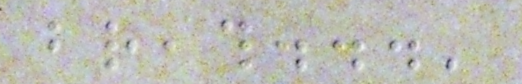breath...'
